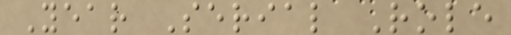Year Serial Role
